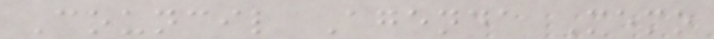Council Agenda Memo
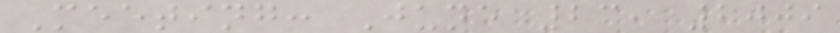Meeting: June 23, 2009
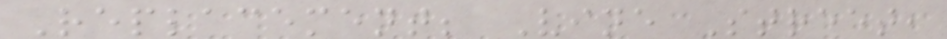Replacement; Vine Street,
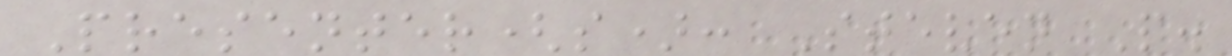Presenter(s): Steven P.
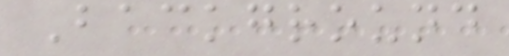Background
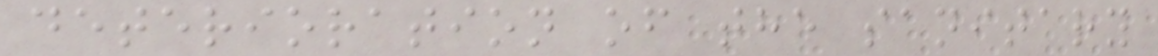deterioration of the sanitary
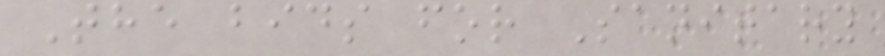The bids for Sanitary
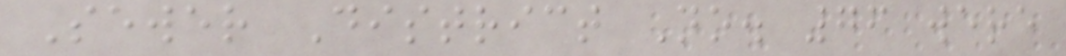Sewer District No. 76 were
